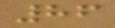86
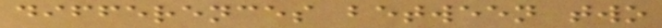differences between two
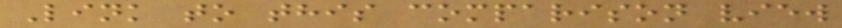Link to this comparison view
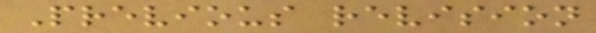Previous revision
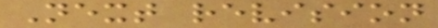Next revision
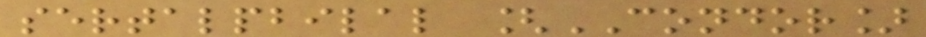sertalpbilal [CONDOR]
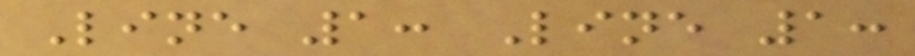Line 1: Line 1:
